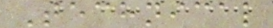Technical
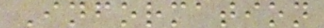Information
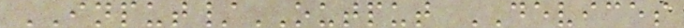INPUT/OUTPUT DEVICES
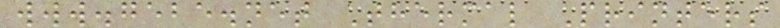www.gebe.net Thermal Printers
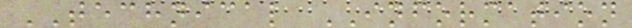TECHNICAL INFORMATION
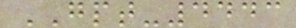GPT-4443
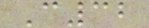C32
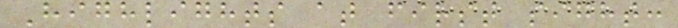Highlights at first sight:
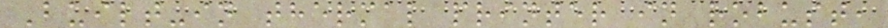Built-in thermal printer in robust,
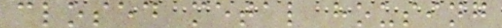closed metal housing
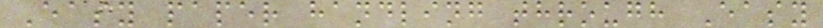Easy paper handling through Easy
